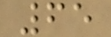65
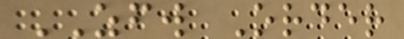ZFW Order
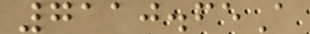7110.65A
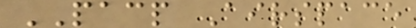PACP Airspace
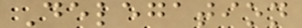Delegation
